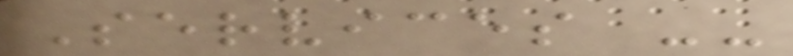Services --
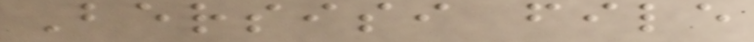Bersisi file
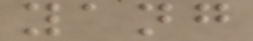yang
